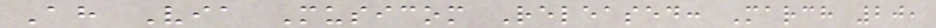Ah Via Musicom Released: March 20,
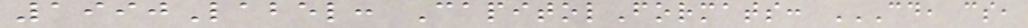1990Label: CapitolFormats: CD, CS,
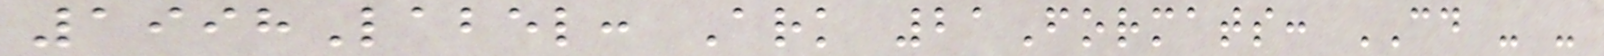1998Label: Ark 21Formats: CD - -
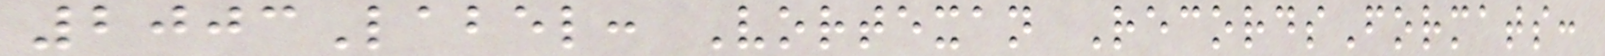2003Label: Vortexan RecordsFormats:
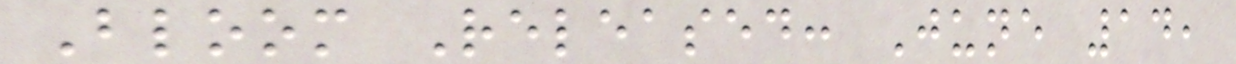Bloom Released: June 14,
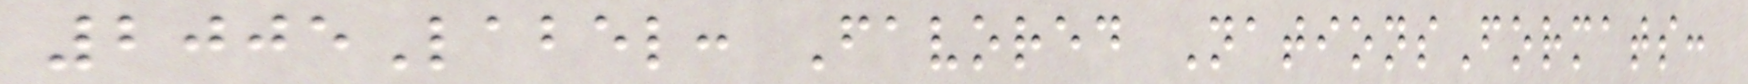2005Label: Favored NationsFormats:
